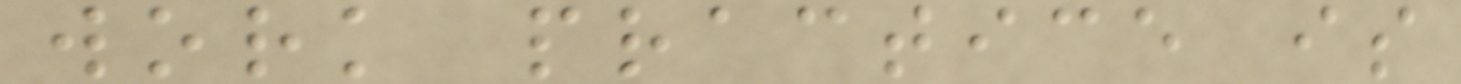work practice is
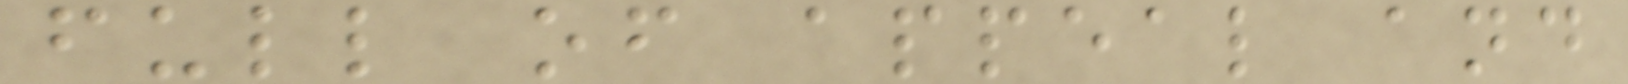full of appeal and
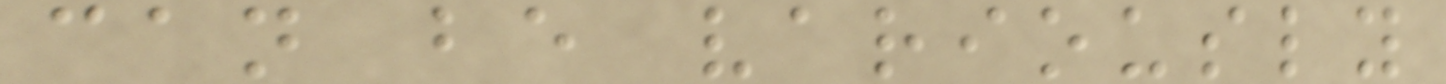can be variously
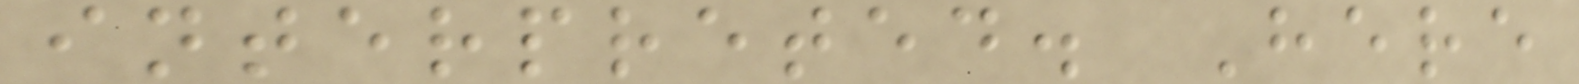interpreted. Here
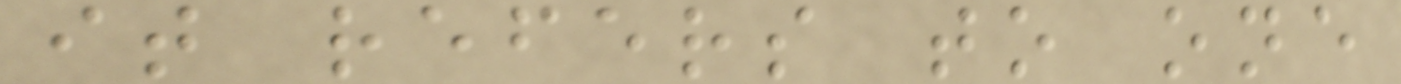it refers to one
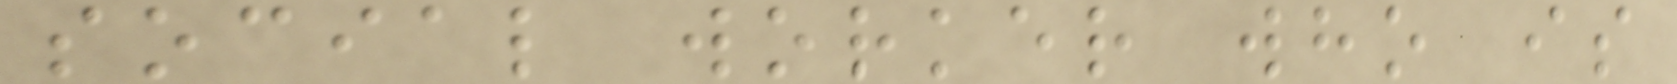social worker who is
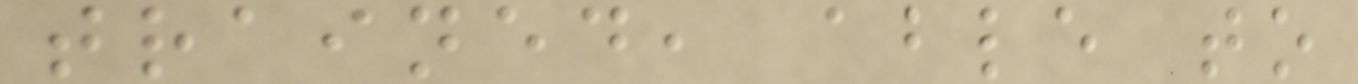trained, able to
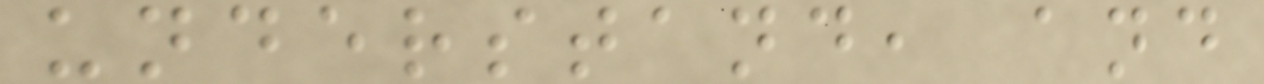understand, and
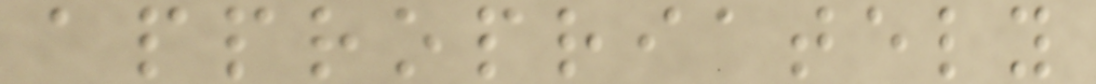appropriately
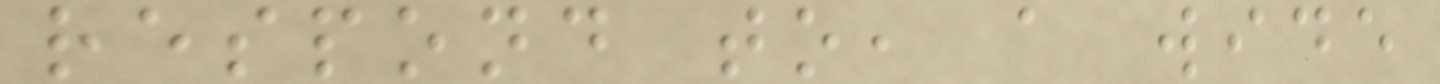respond to, a wide
